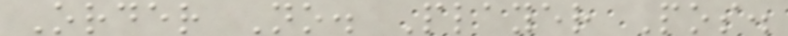Order No. Player Pos.
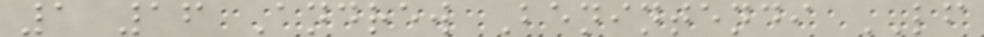1 16 Andrew Benintendi LF
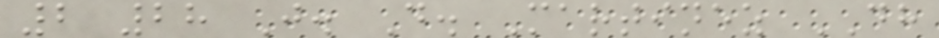2 28 J. D. Martinez DH
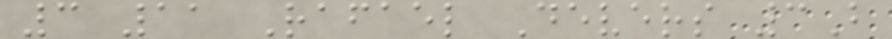3 11 Rafael Devers 3B
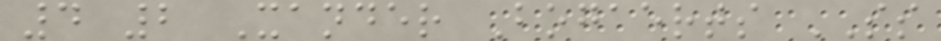4 2 Xander Bogaerts SS
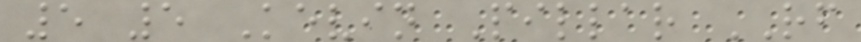5 5 Kevin Pillar RF
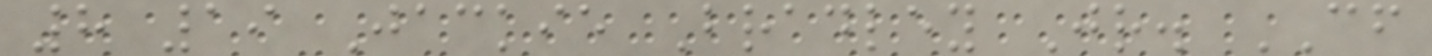8 19 Jackie Bradley Jr. CF
